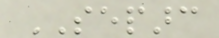SEPARC
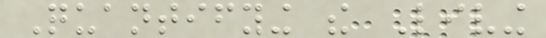Quantifying the Living
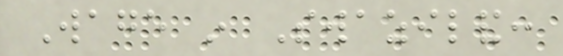Wage in Swaziland:
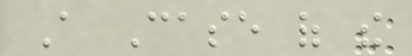A Case of the
